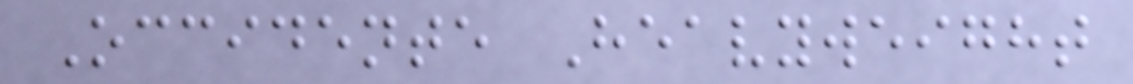Occidente Heavyweight
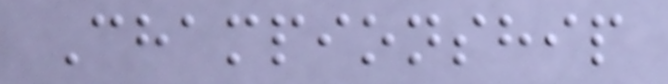Championship
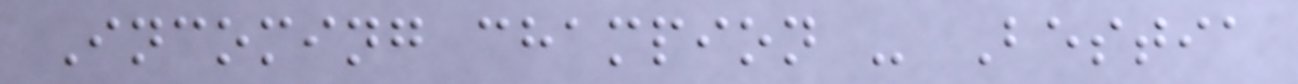Incoming champion - Bestia
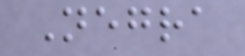Negra
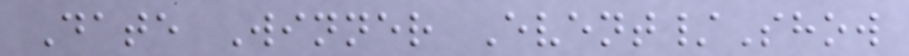Date Winner Event/Show
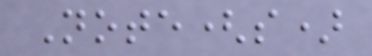Note(s)
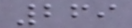269
